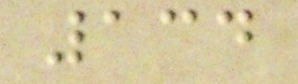134
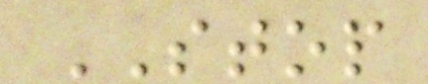STOP
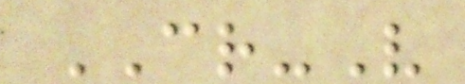CR-V
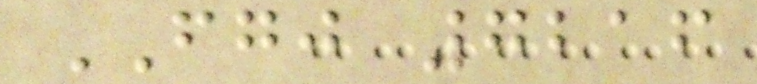FGJ 7216
